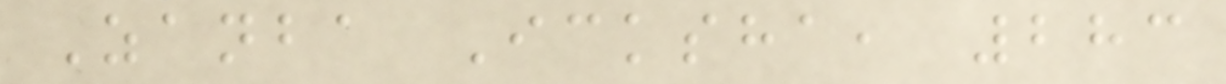Zanba Icksha, 283
